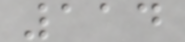114
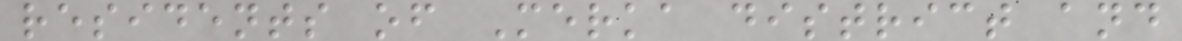residents of Merka district and
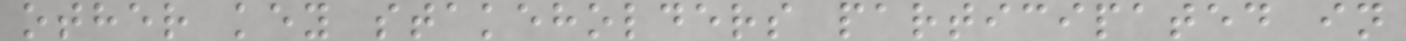other key stakeholders participated in
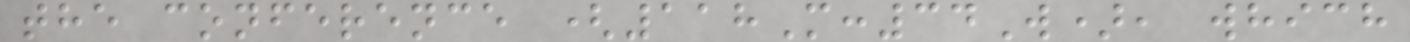the conference (118M:34W), which
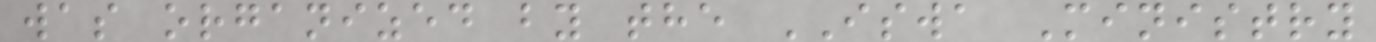was organized by the ISWA Ministry
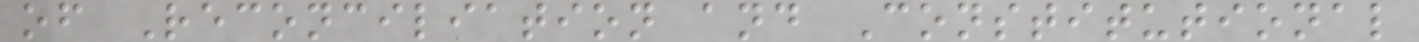of Reconciliation and Constitutional
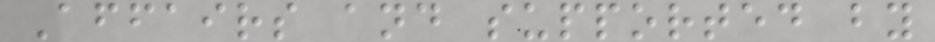Affairs and supported by
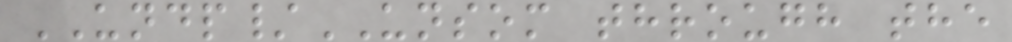UNDP/UNSOM through the
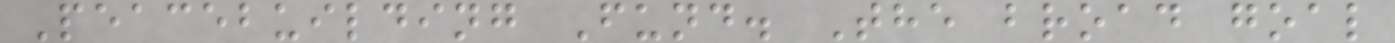Peacebuilding Fund. The broad goal
